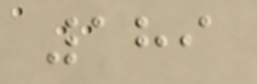189
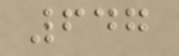647
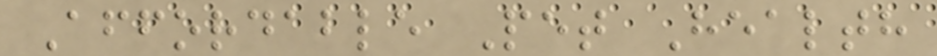Affordable Pet Health
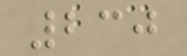230
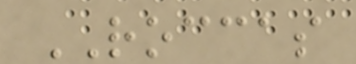ROCCAS
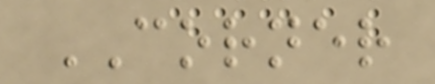CORNER
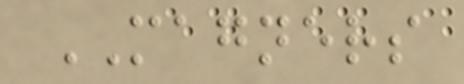MAGNERS
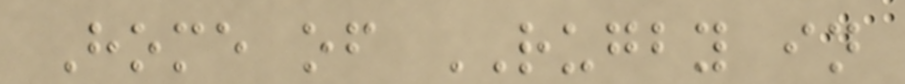Home of RUGBY in
